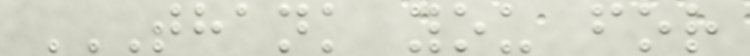THANK YOU FOR
